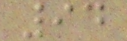94
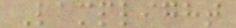Lamplight
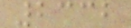2332
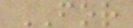FOR
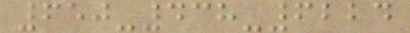650-438-6224
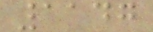1147
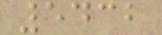5432
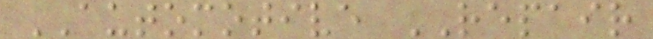AUTOMOTIVE REPAIR
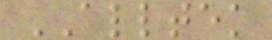ALLTEK
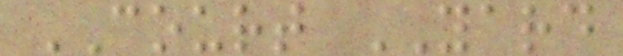COURT YARD
